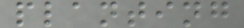planting
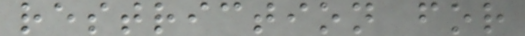restriction for
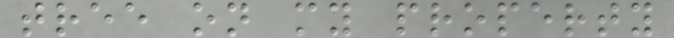tree on my property
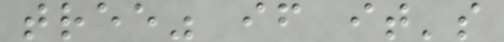tree" if it's
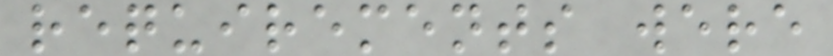requirements were
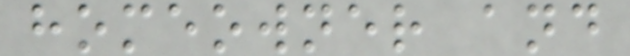homeowner and
